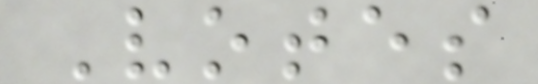Votes
